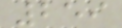259
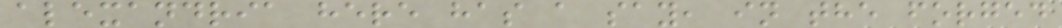alexandria here has a say, in the forged
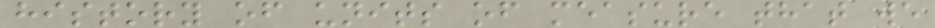history of units of measure that we
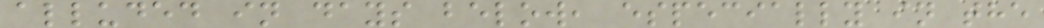alluded in days below, especially in the
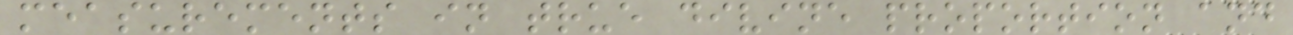measurements in true divine proportion and
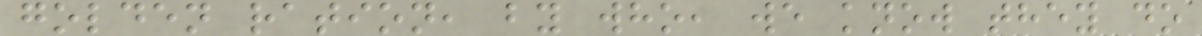golden ration, by who, we know they do
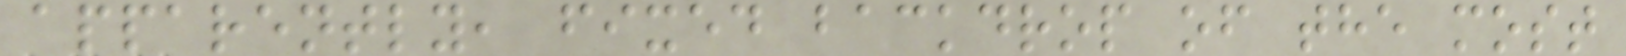apparently, fixed backdrop of the most
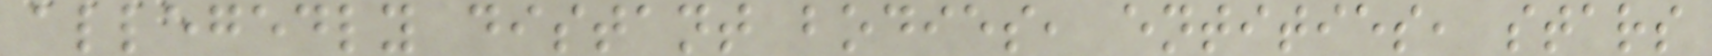allegedly distant bodies, entities, stars
